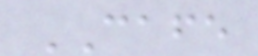CAFE
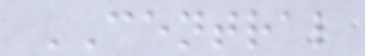CENTRAL
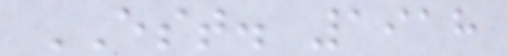EST. 1918
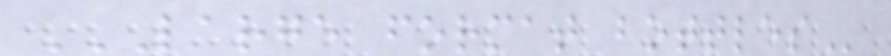LARGE FORMAT BOTTLES
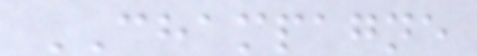CHAMPAGNE
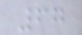67
